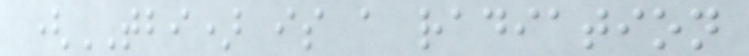(TBI) is a radiation
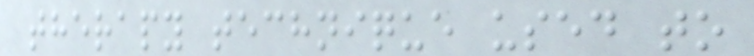therapy technique used to
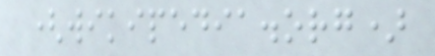(wikipedia.org)
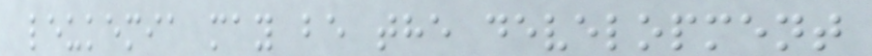leukemia may be the development
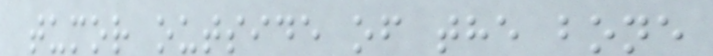tumor outside of the bone
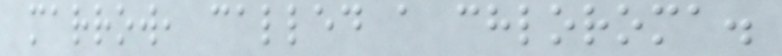marrow, called a chloroma.
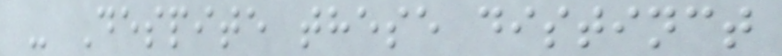- Despite these distinct
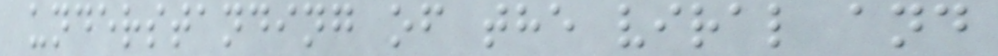understanding of the viral and
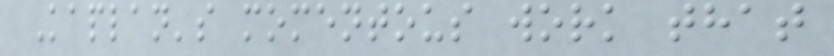Kaplan's momentous work that
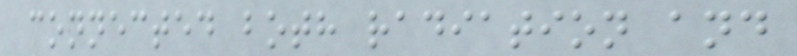connected both radiation and
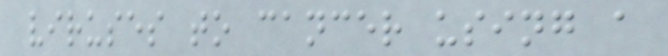viruses to cancer using a
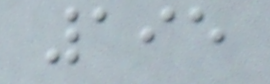195
